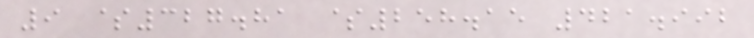9 $327.81 $258.15 421.992
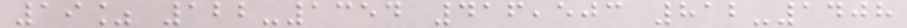19% 122-1354 416,503 812-1408
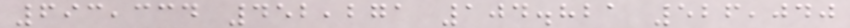693,334 452,271 104.821 526,040
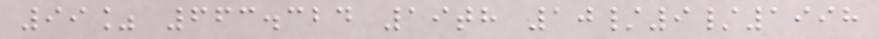99% 663.324 19th 10/9/1998
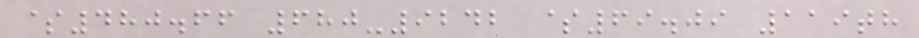$480.66 680-9242 $69.09 119th
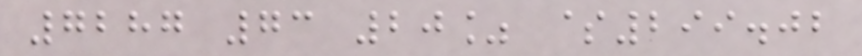7287 73 20% $299.02
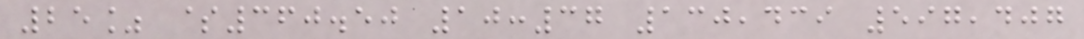25% $360.50 10:37 130,439 597,407
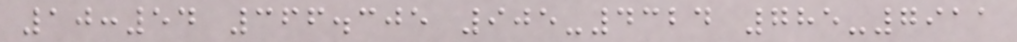10:54 366.305 905-4324 785-7911
